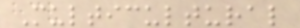Multicultural
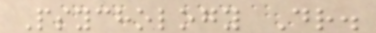Psychology Dr.
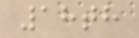18th
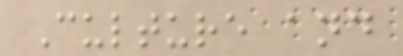Culture and
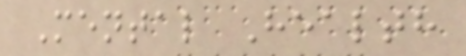Mental Health
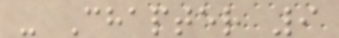- Chapter 9
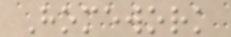Homework
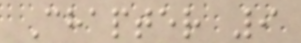Chapter 9
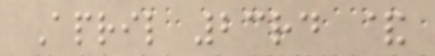April 23rd &
